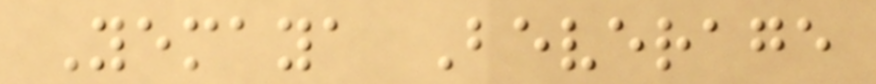Yemaya Beverage
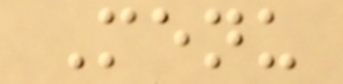Menu
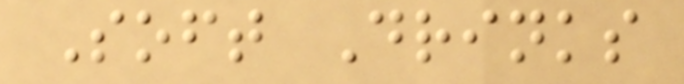Soft Drinks
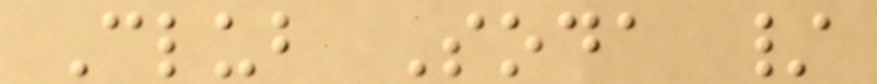Club Soda /
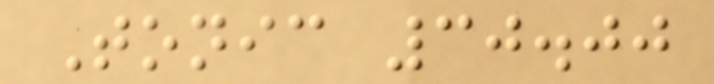Tonic 30.00
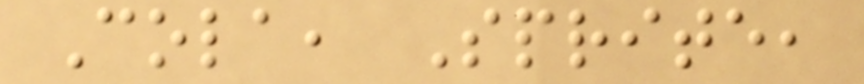Cola, Sprite,
